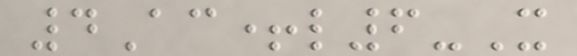4Ac+l6-X
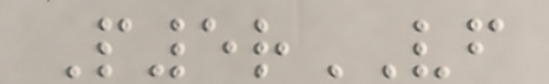P5rVF
